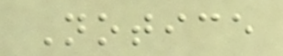Notice
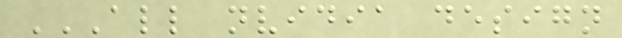ALL NVIDIA DESIGN
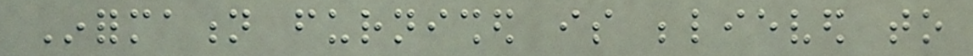Information furnished is believed to
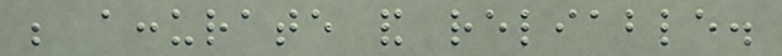be accurate and reliable.
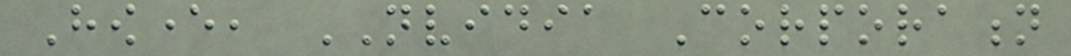However, NVIDIA Corporation
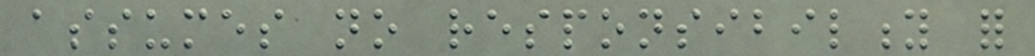assumes no responsibility for
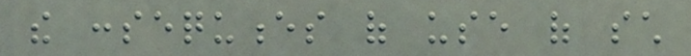the consequences of use of such
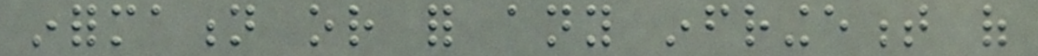information or for any infringement of
